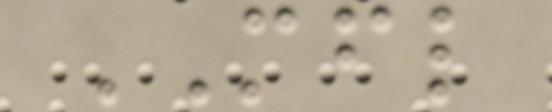MFL
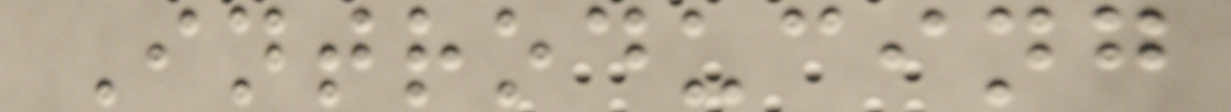Introducing
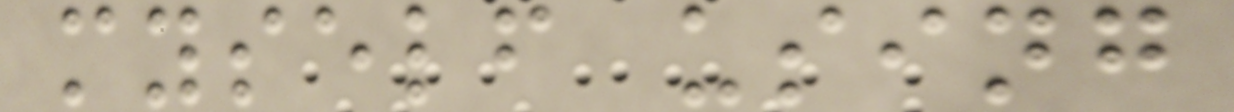myself using
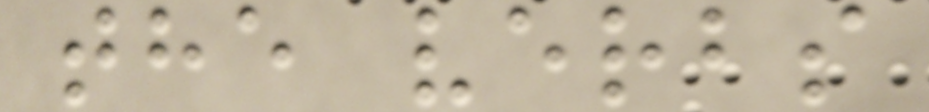the verbs
